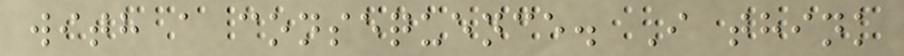with a consequence. I think
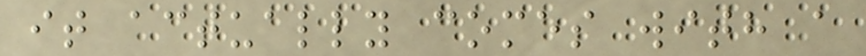it actually comes with a
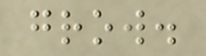grow.
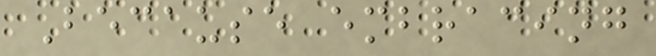Because embracing
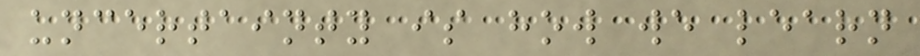uncertainty is how we learn
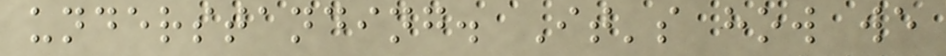understanding. It's how we
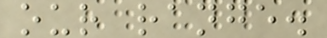our range.
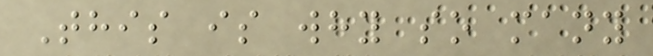This is why so many
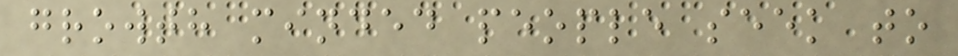growth minded people seek to
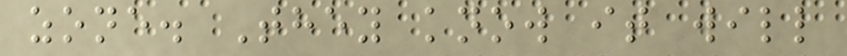zone. They know it will
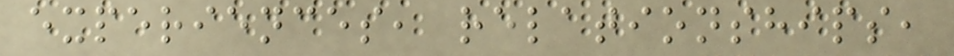experiences, relationships,
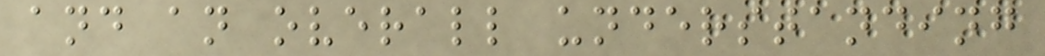and an overall understanding
